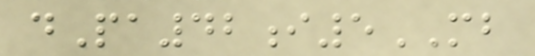dPa42i5MB
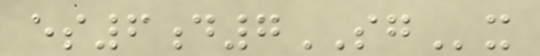es6d7SGx
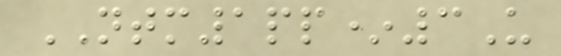NTM1pp*3U
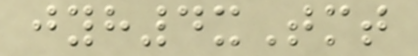jyh4xTmt
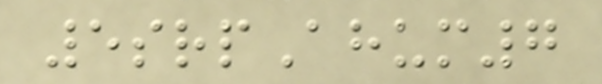5srpAhum7
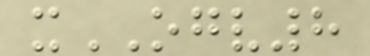xOGV8
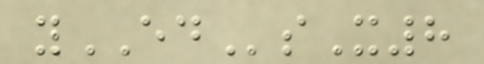yEDsX8
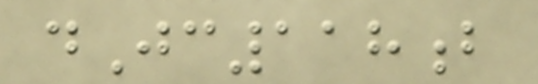dJc118b
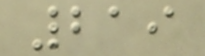219
